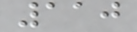110
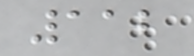112
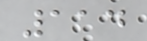114
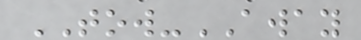TOW-AWAY
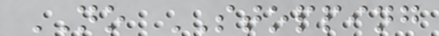NO STOPPING
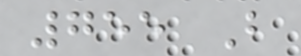755 B
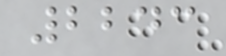2243
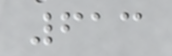613
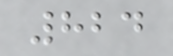824
